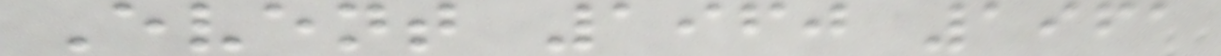Event 1960 1961
